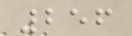256
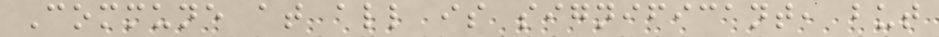Commune at all is significant, but
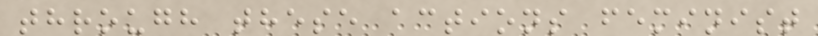through these actions feminist
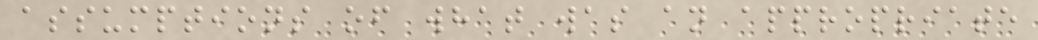assumptions of what was an appropriate
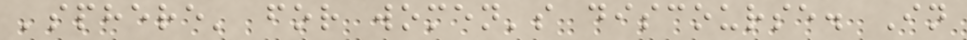'sphere' for women's discourse. In
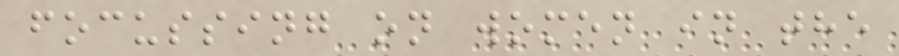focussing on women in the
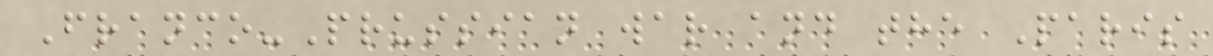Franco-Prussian war and the Paris
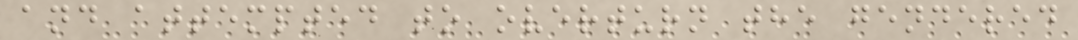and attempted to overturn the gendered
